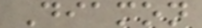Diamon
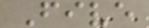Five
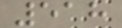518
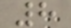8
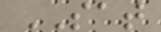SAT
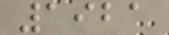1921
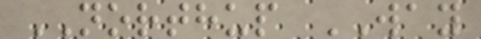NORTHUP WAY
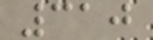310
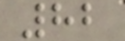82
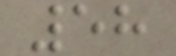58
